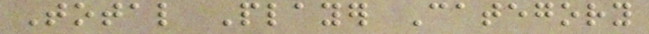Total Player Category
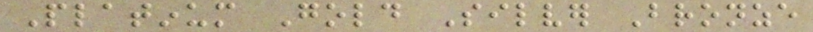Platinum Gold Silver Bronze
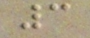3
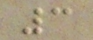3
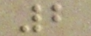2
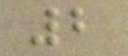2
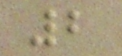2
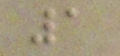1
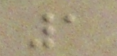1
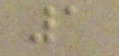1
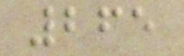265
